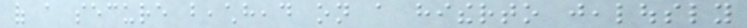of a secure beachhead on a hitherto jealously
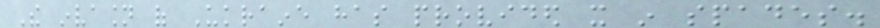The invasion of Ukraine has provided it in spades.
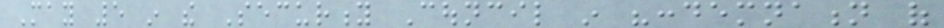May 5 in the Security Council in "condemnation of
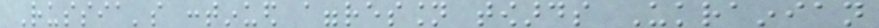Russia's continued aggression towards Ukrainian
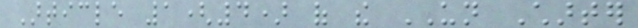Article 1(4) of the UN Charter
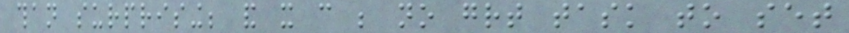than surprising; and it can be no great task to set
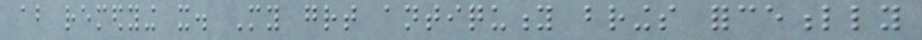about remedying it. My great antiquity brings forcefully
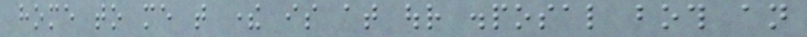home to me that there is at our disposal both an
